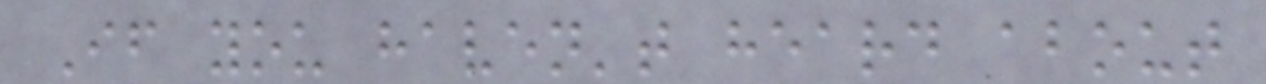If you haven't heard about
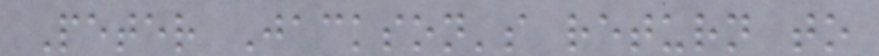Peter Jackson's return to
